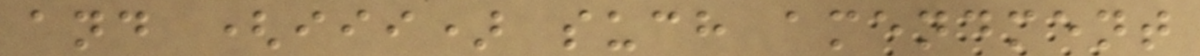and (iii) such amendment
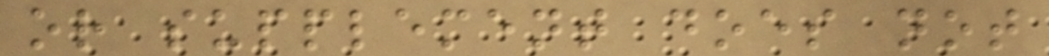or supplement does not
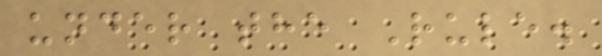under the Rule.
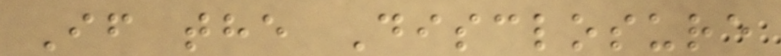If the Disclosure
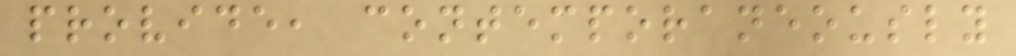provide, contemporaneously
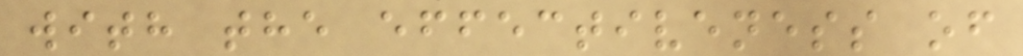with the effectiveness of
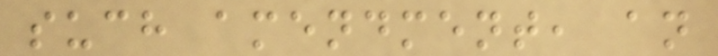such amendment, an
